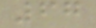67
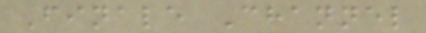Finale Channel
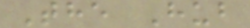The Hub
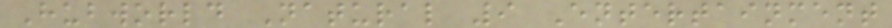Hubworld Natural 9 Entertainment
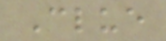Clue
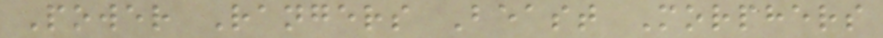Power Rangers Beast Morphers
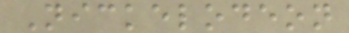Nickelodeon
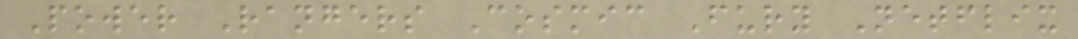Power Rangers Cosmic Fury Netflix
